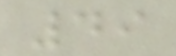49
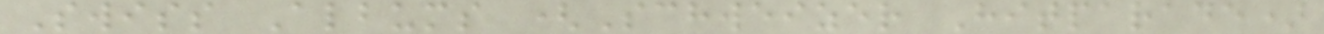Swiss Albums (Schweizer Hitparade)
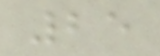25
